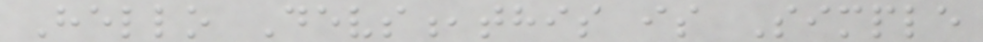Hello Devs,this is Simple
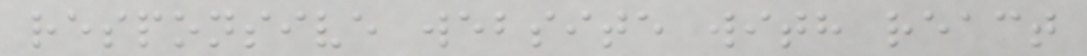responsive website with react
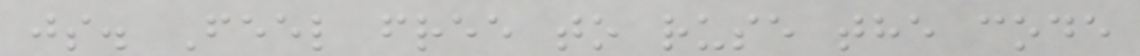js. Feel free to ruse the code
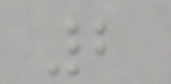2
